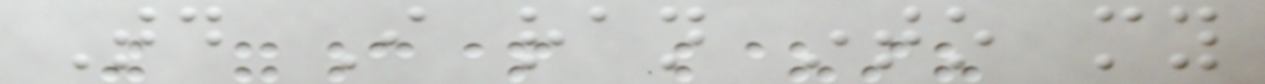Today I ran into my
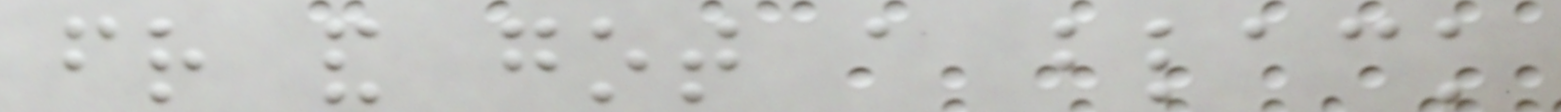friend and got a black
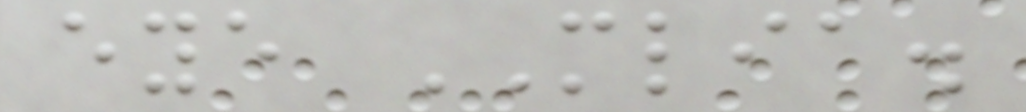eye MLIA.
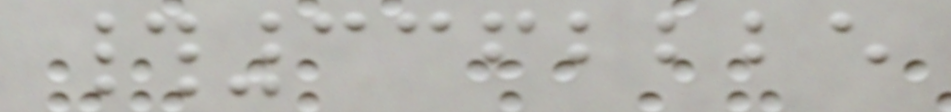#3362225
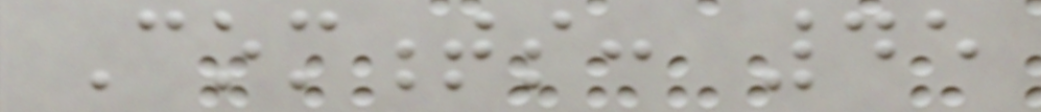Comments: 45
